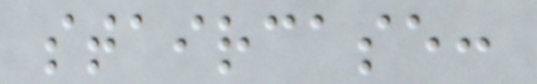staircase:
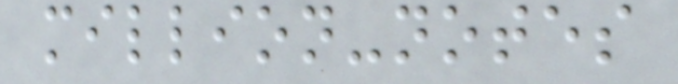million-notes
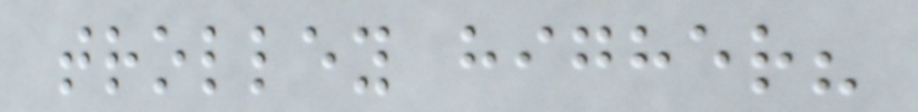trolley higher?
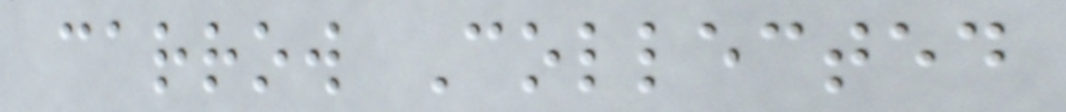carrow Collected
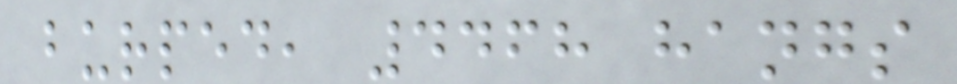burped, 4468 hangs
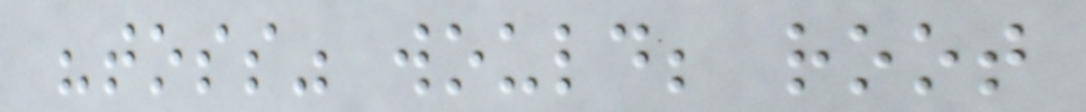"toss" would; root
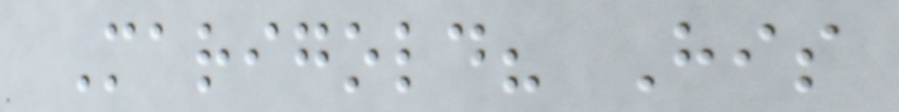Marigold? His
